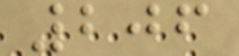206
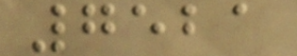7521
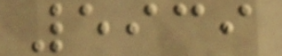5939
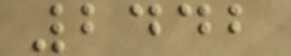2442
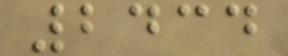2434
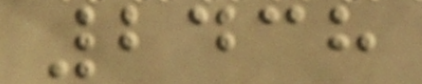2438
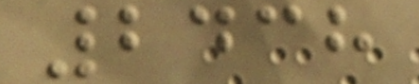2438
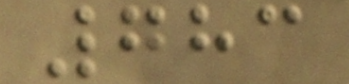783
